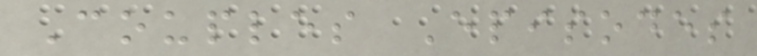Couples Episodes
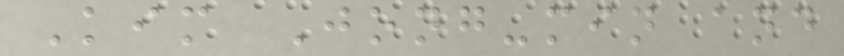Kim Jong-min and
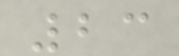23
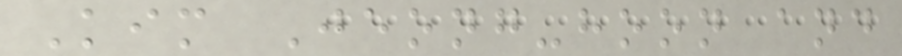Kim Jeong-hoon and
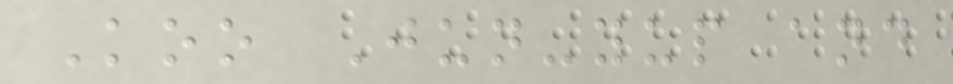Koo Jun-yup and
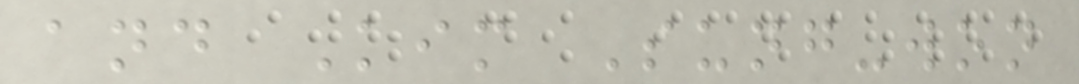and Kim Sung-won
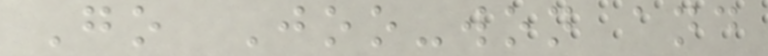Go Joo-won and
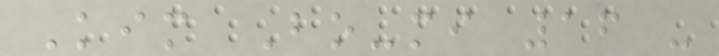Kim Bo-mi 16 -
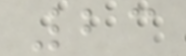23
